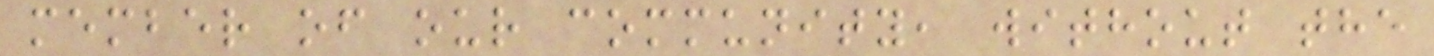member of our community, without the
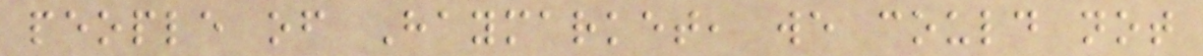people of Haymarket, we could not
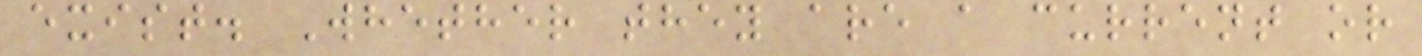exist. Whether they are a current or
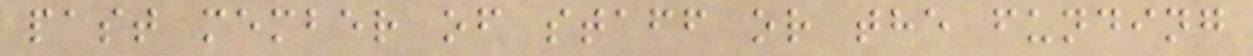past member of staff or the funding
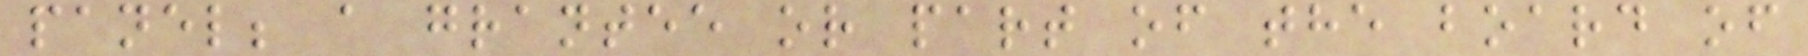panel; a grantee or part of the board of
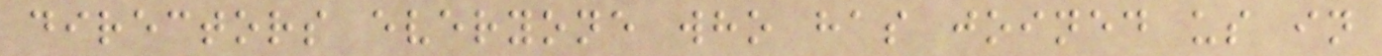directors everyone who has joined us in
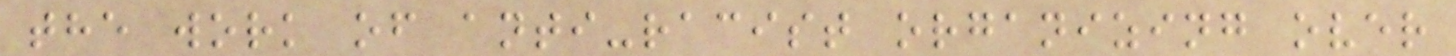the work of anti-racist organizing over
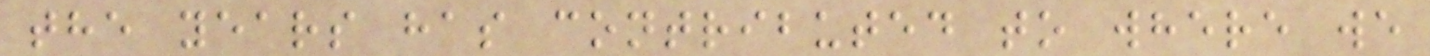the years has contributed to where we
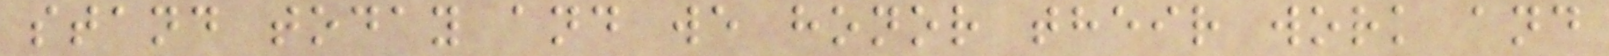stand today and we honor their work and
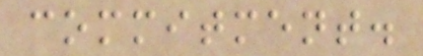commitment.
